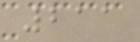211
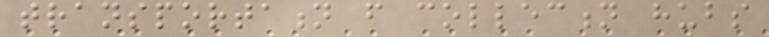transportation from collection hubs
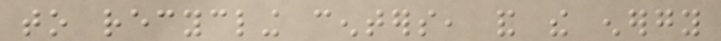to recycling centers, and the energy
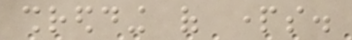shredding of parts.
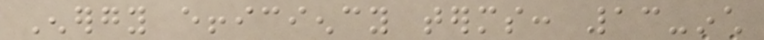Energy efficiency terms: 13-inch
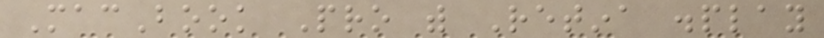MacBook Pro with Retina display
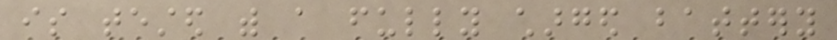is tested with a fully charged battery
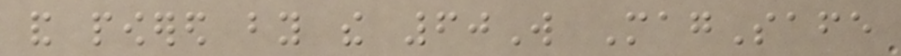and powered by the 60W MagSafe
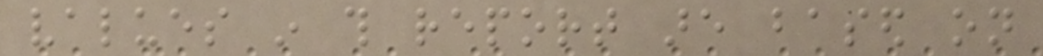values in this report are based on
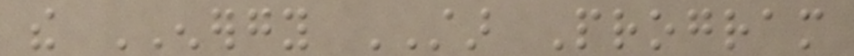the ENERGY STAR Program
